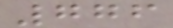776
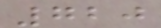720
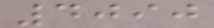4090
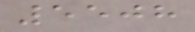5508
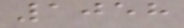1058
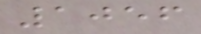1056
